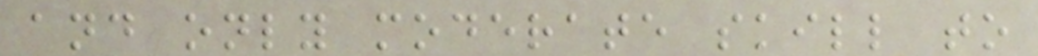and only moderate skill to
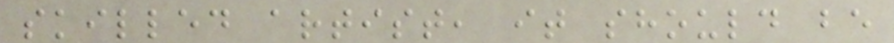skilled artist, it should be
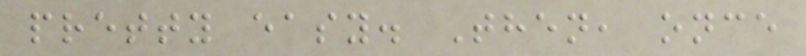pretty easy. Then, once
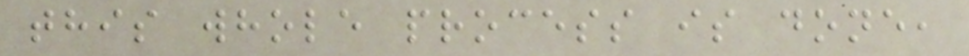this whole process is done,
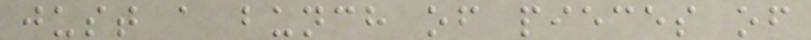just a bunch of pieces of
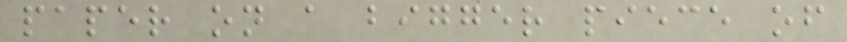paper on a bigger piece of
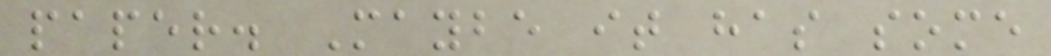paper. Maybe it has some
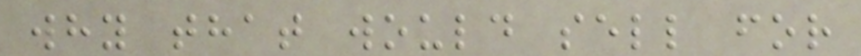why that would sell for
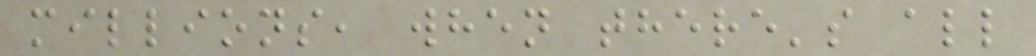millions, when there's all
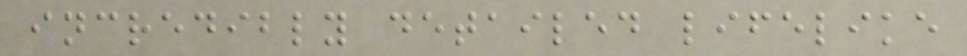incredibly detailed lifelike
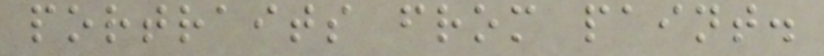portraits from paint.
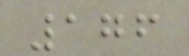176
